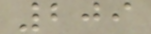209
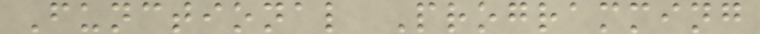Functional Programming
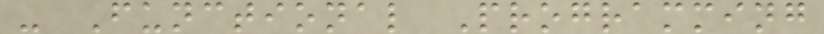- Functional Programming
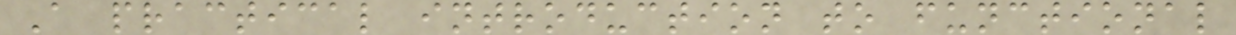A practical introduction to functional
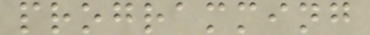programming
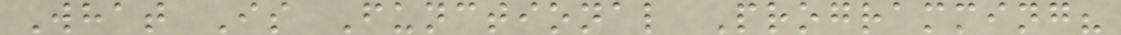What Is Functional Programming?
